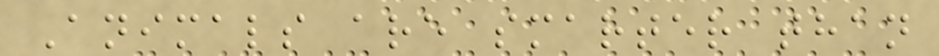Animals are smarter than
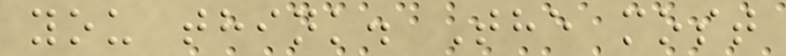you think. The most
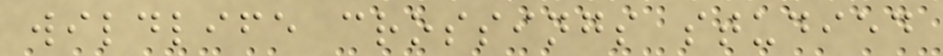wildlife crossings studied
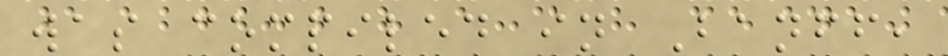was compiled in Banff,
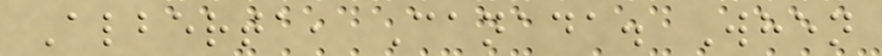Alberta, Canada. When
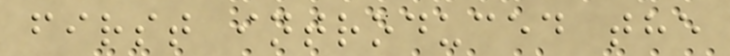first introduced the
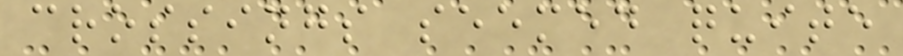crossings seemed quite
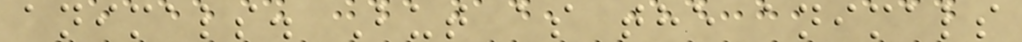animals. But as the animals
